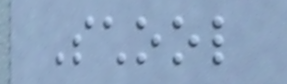School
